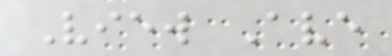View Ave
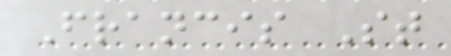Francis St
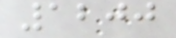1200
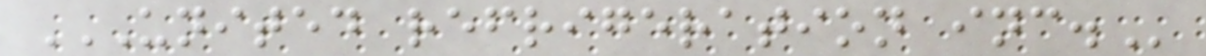UNITED REFRIGERATION INC.
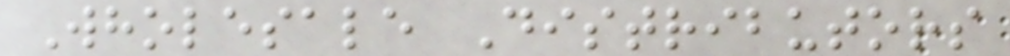Wholesale Distributors
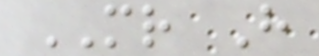MR H
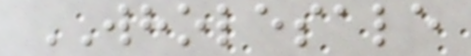WHOLESALE
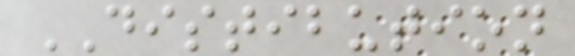DISTIBUTION
